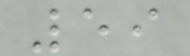59
